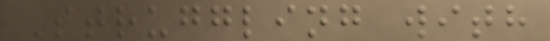Struggling with
